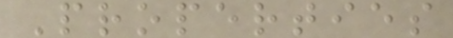Properties
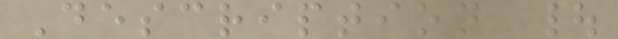Description |
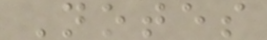Notes
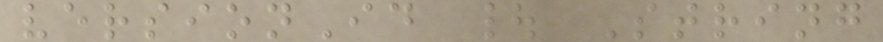versionId | String
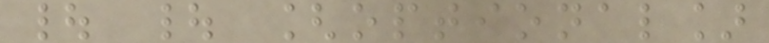| | [optional]
